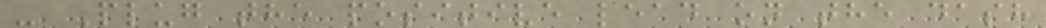- Plug the positive lead on the dash
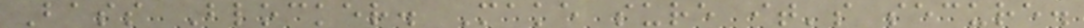Bass Blocker. Make sure it's secure.
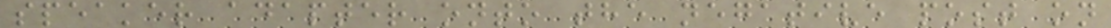speaker adapter onto the negative post on
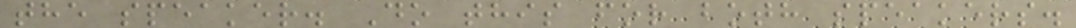the speaker. Do this for both speakers.
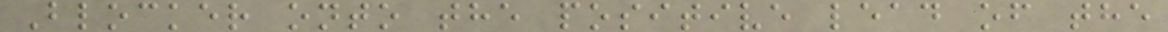Blocker onto the positive lead of the
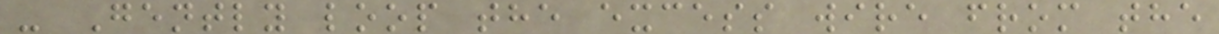- Gently loop the excess wire from the
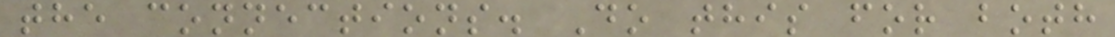the connections. Do this for both
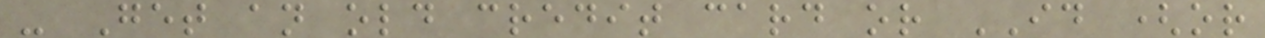- Get an old credit card or ID (or
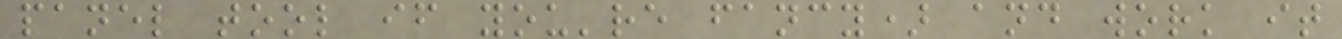panel tool if you're fancy) and work it
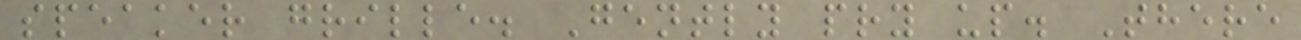speaker grille. Gently pry up. There
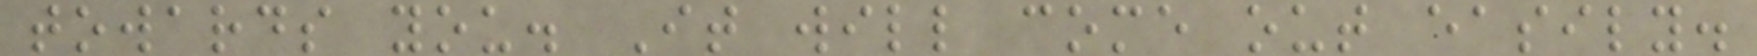towards you. It will come out easily.
